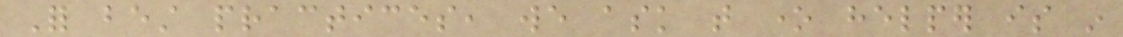For best practices, we ask that one helper is in
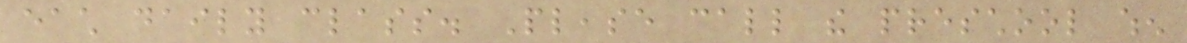each daily class. Please call the preschool when
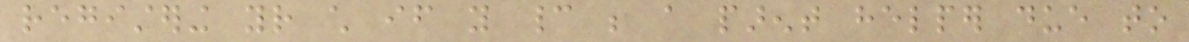registering your child if you cannot be a parent helper due to
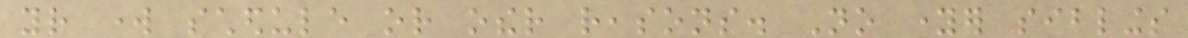your work schedule or other reasons. No younger siblings
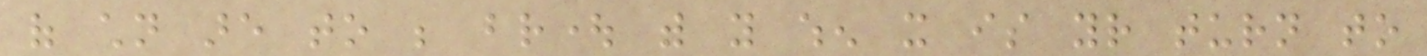of children are to be brought with you when it is your turn to
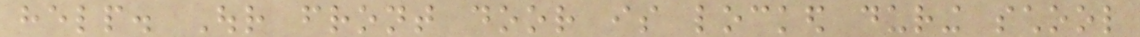help. Our front door is locked during school
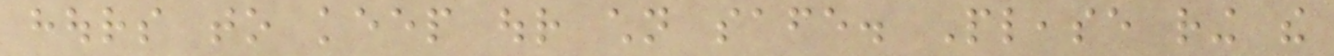hours to keep our children safe. Please ring the
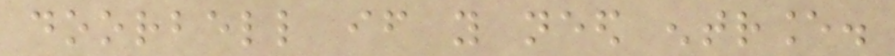doorbell if you need entrance.
